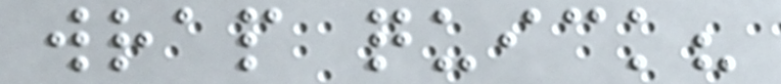wrap quick?
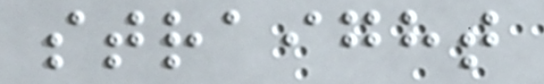straight
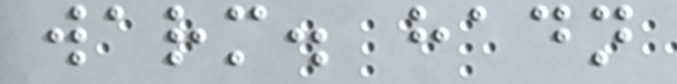warm. hadn
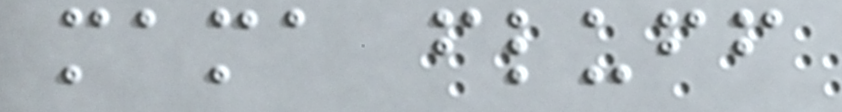mama fluff
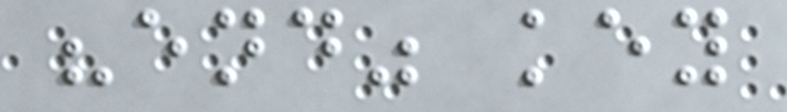"end" key
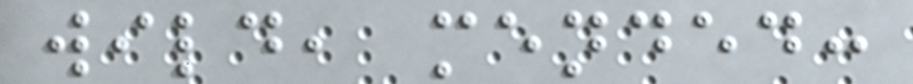wild, mended:
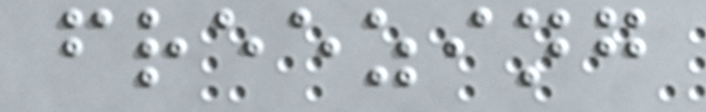freezing
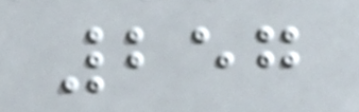257
